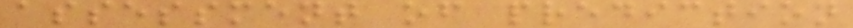assessment of prediction
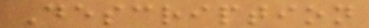Description
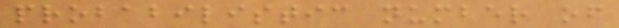probabilistic number of
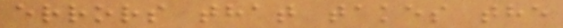errors that takes the
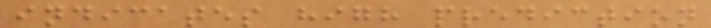indicates high prediction
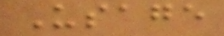Usage
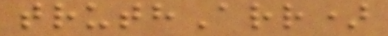truthArr)
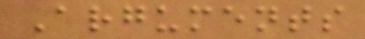Arguments
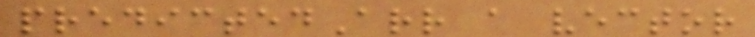predictedArr a vector
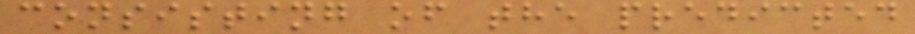consisting of the predicted
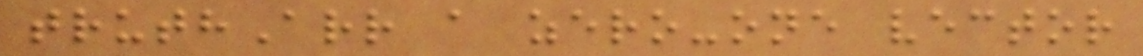truthArr a zero-one vector
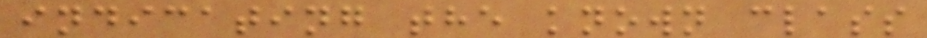indicating the known class
